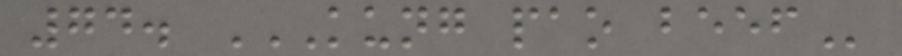74. KUNG PAO BEEF
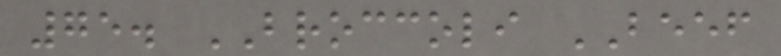75. BROCCOLI BEEF
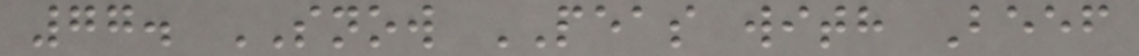77. SNOW PEAS with Beef
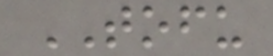TOFU
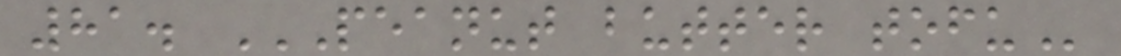81. PEANUT BUTTER TOFU
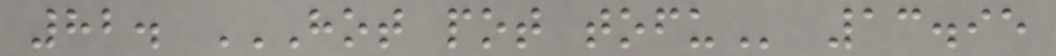82. HOT POT TOFU 13.95
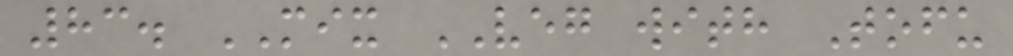83. MIX VEG with Tofu
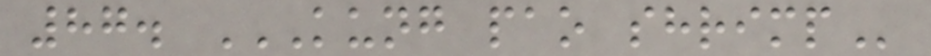87. KUNG PAO SHRIMP
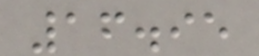16.95
